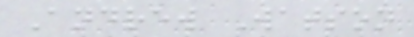Andrew Watson
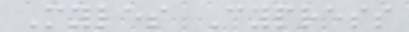Myles Cypress
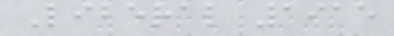Liberal 1915
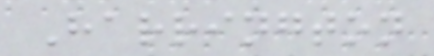Harrington
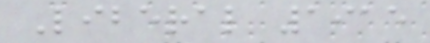Liberal 1915
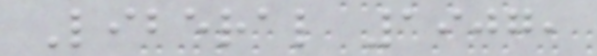Liberal 1907,
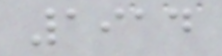1914
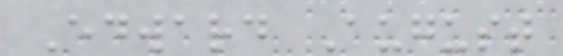Edward August
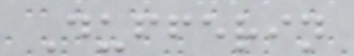Dufferin
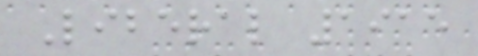Liberal 1915
